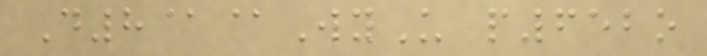D8@@WyU p652o
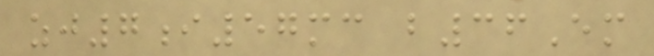zj7i57mc b36Em
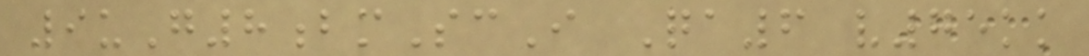9uG8bmScI Qa6 v75kk
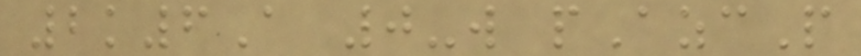2k6A 0-w pAzcP
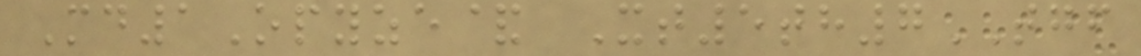Md1Opyze& Xt5th7TGF
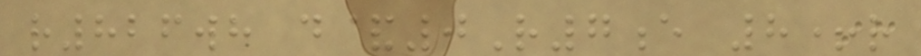r826wh d&0R7e 8+r
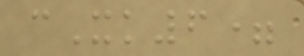cXk6=
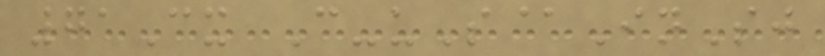71Cx C-uS@InSj
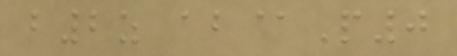b2z ab@P0
